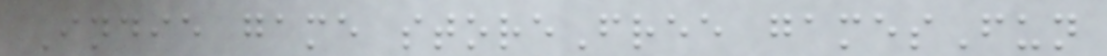Indie game storeFree gamesFun
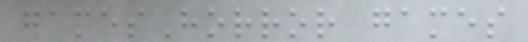gamesHorror games
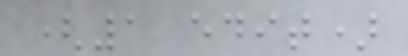(1 edit)
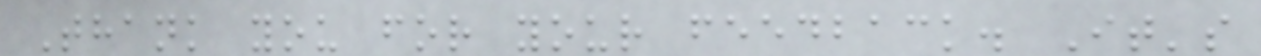Thank you for your feedback. It's
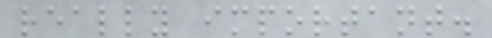really important.
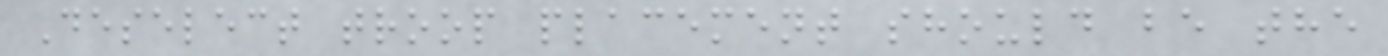Deselect troop placement should be the
